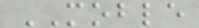MOBLE
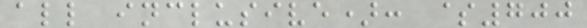all inclusive): $700
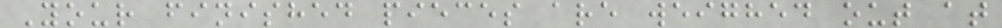Your finished pieces are weighed out at
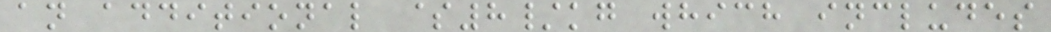an additional $8/kg which includes
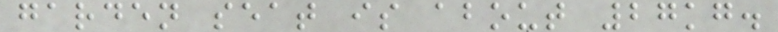garden seat is about 27kg.
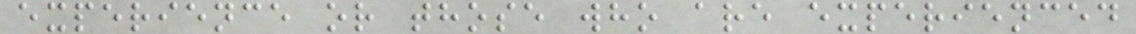experience or those who are experienced
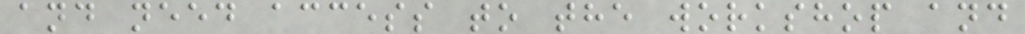and need access to the workshop and
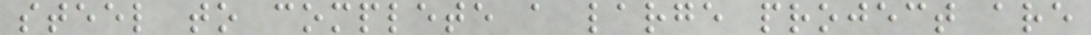steel to complete a large project are
